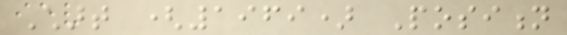Chart (1969) Position
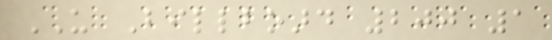US Billboard 200 1
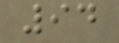94
